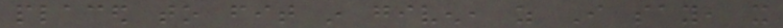placed to fit in given, as I say, it
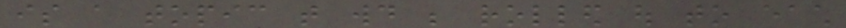is a topic that would be rolled out to each
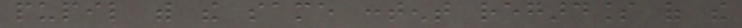pupil with the same content regardless of the
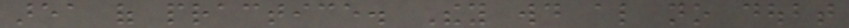area of practice. They would also no doubt
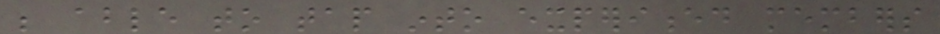be able to tap into experienced members
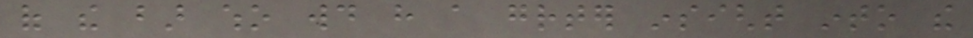of the bar who would have a greater insight into the
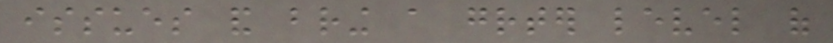issues and bring a greater level of
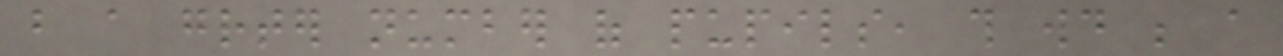but a greater number of pupils, this would be a
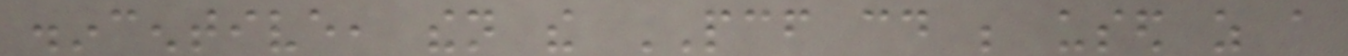disincentive, then the PCF could be used as a
